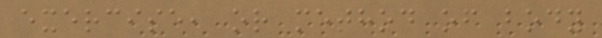exercise, or method of body
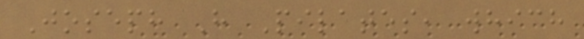Joseph H Pilates, which
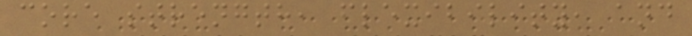core strength, flexibility, and
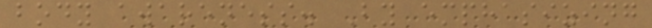body awareness. By emphasizing
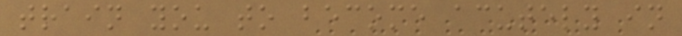train you to become acutely in
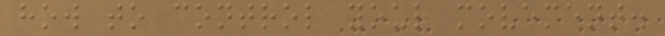how to control your movement.
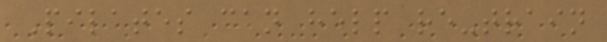Pilates can help re-train
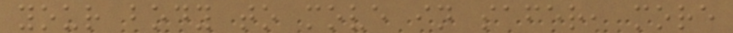your body to move in safer, more
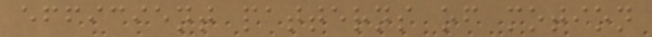efficient patterns of motion
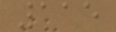115
